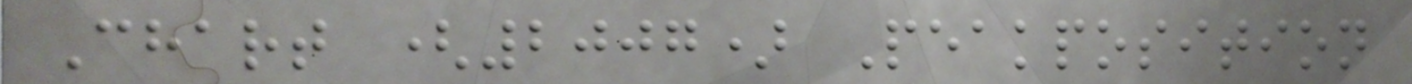Chart (2007) Peakposition
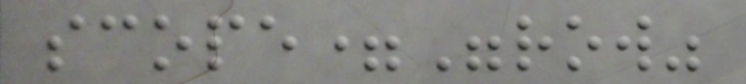scope="row"
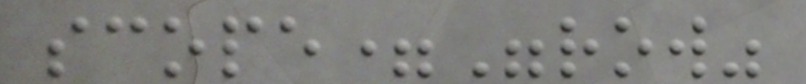scope="row"
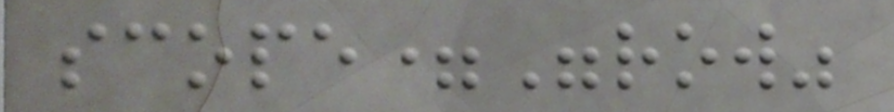scope="row"
